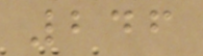246
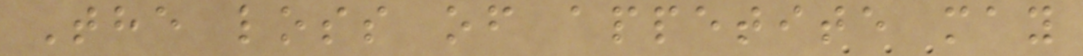The loss of appetite may
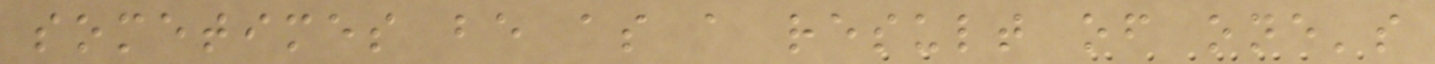sometimes be as a result of one's
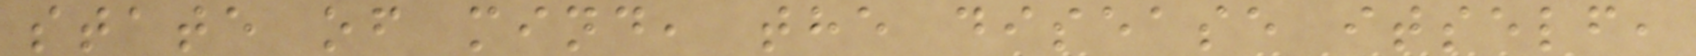state of mind, the disease itself,
